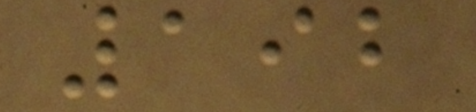192
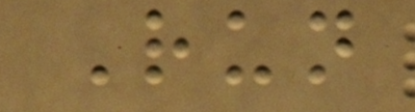Run
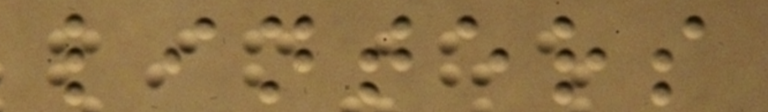linters
